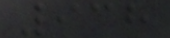938
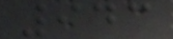943
